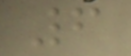6
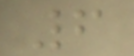6
